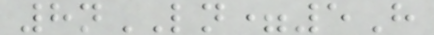8nLN=5H
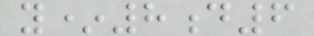y*8d6
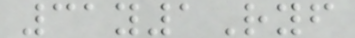31y1Ryf
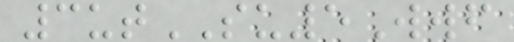3utSU5Wwf
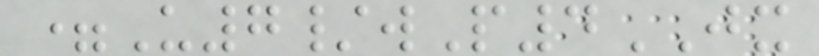=U7/wP4JX
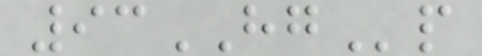93HGp
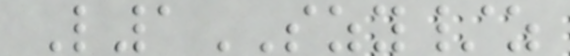L1SZY/z
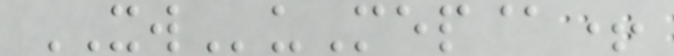XWuMep@+
